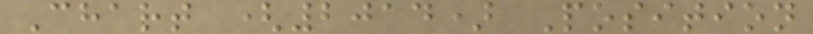Chart (2014) Position
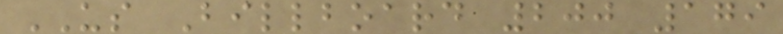US Billboard 200 179
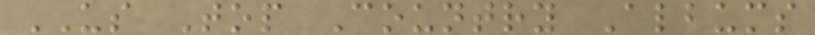US Top Country Albums
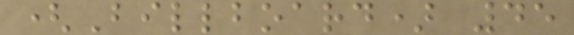(Billboard) 45
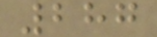287
